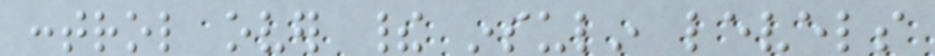control over their insulin levels
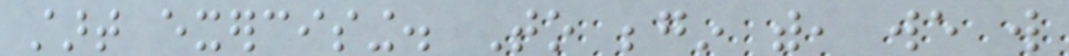start exercising. To begin with, we will
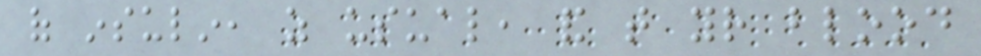of insulin, as usual, and that your blood
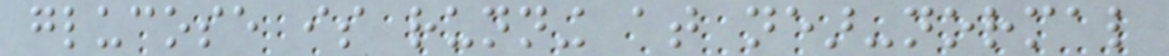glucose is running at near-normal
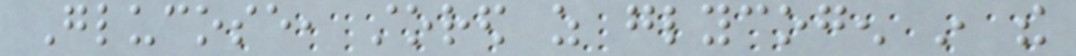Glucose, stored as glycogen in the
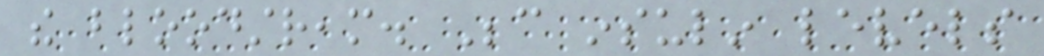the bloodstream. Because insulin levels
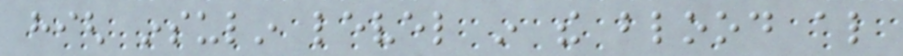high insulin level in the blood also
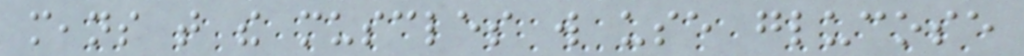means that the muscles will use glucose
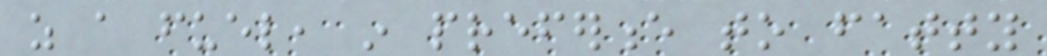as a fuel, in preference to fatty
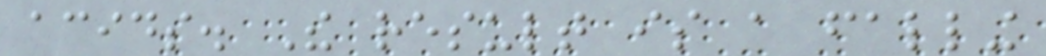acids. The result is a falling
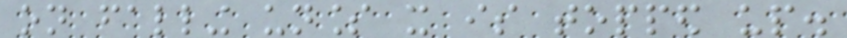on falling unless it is topped up.
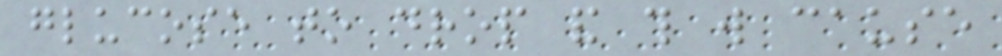glucose to drop and this will cause
